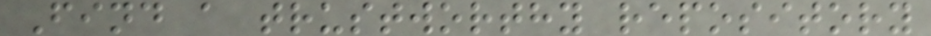Find a trustworthy repository
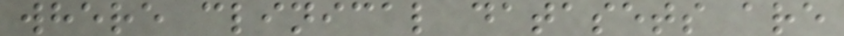where clinical datasets are
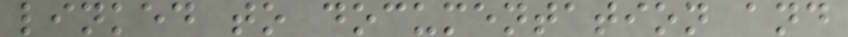linked to documentation and
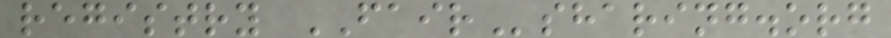registry FAIRsharing.org
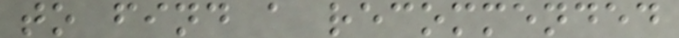to find a recommended
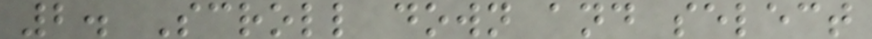2. Scroll down and select
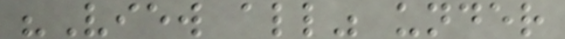"View all" under
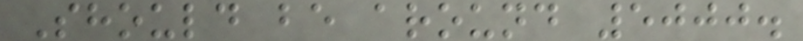Should be around 5000.
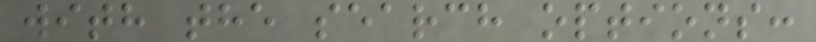with the search options:
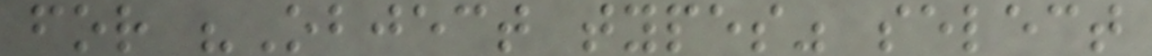for "Object types" select
